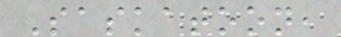Saskatoon,
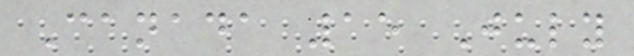Canada 15 July
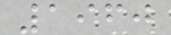1960
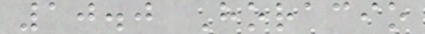10.0 Horacio
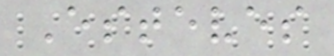Esteves
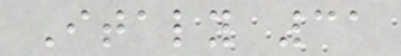Italy 31
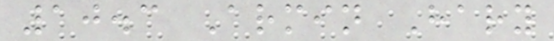10.3 Armin Hary
